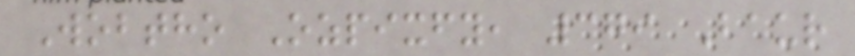Wobtho Ozpixfy, 379 Baur
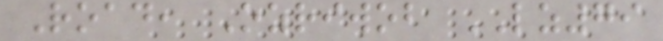Road, Ozriwob LZ79
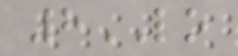8LO
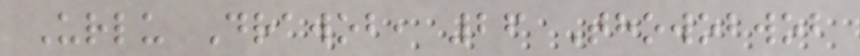Urlu Drawob, 26 Thowobwob
